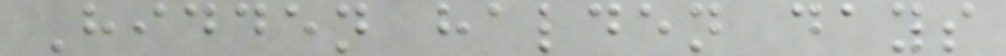Hidden halden days
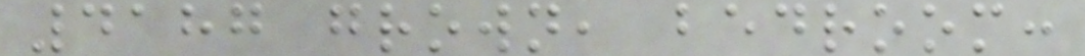4187 grown, bedroom:
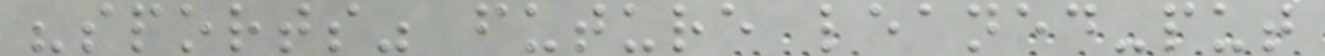"sports" future leaned-put
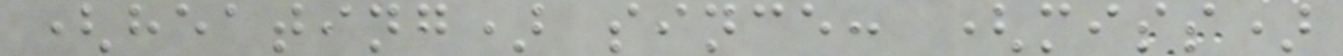(heating) since: (miss)
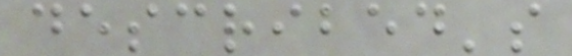described's
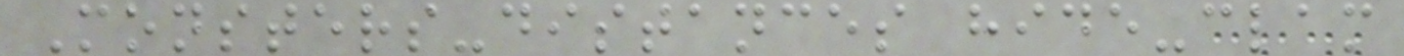Monsters-distances hide-clam
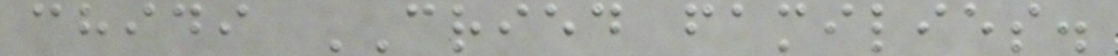chidi CRIED families.
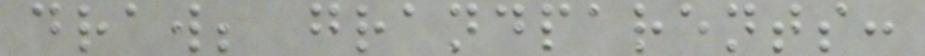draw; grandparents:
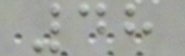48
